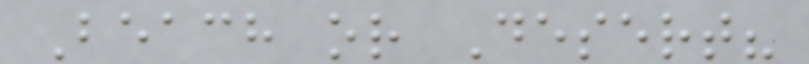Beach or Desert?
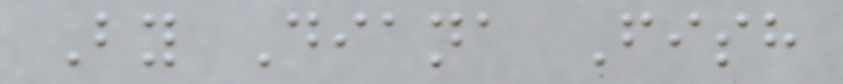By Diana Fish
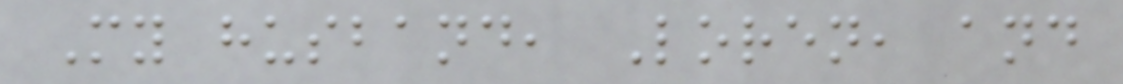My husband, Loren, and
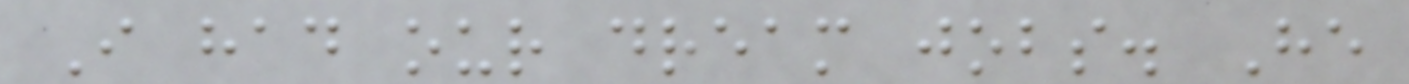I had our dream jobs. He
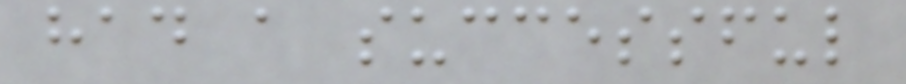had a successful
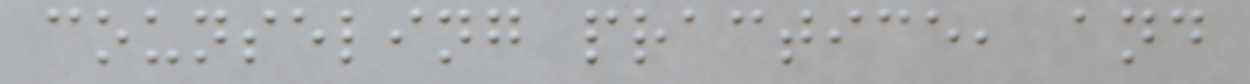counseling practice, and
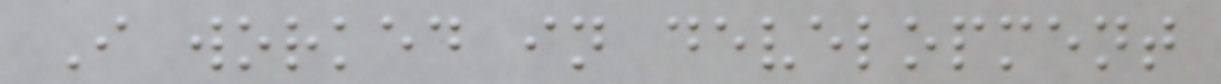I worked in development
